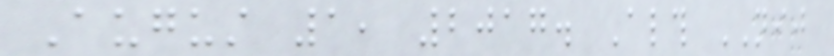August 1, 2017. Although NIJ
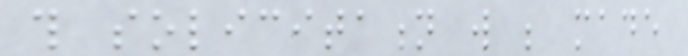this solicitation will be made
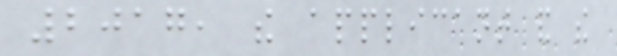2017, the applicant and the
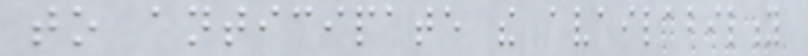to anticipate the availability
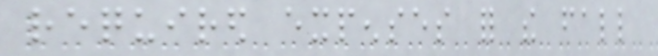required expenses for the fall
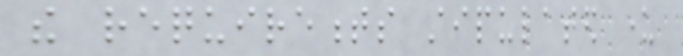the requirements stipulated under
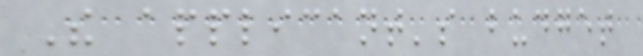The applicant's budget
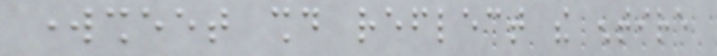worksheet should reflect the entire
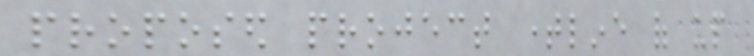proposed project timeline of up
